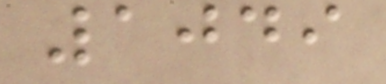1049
